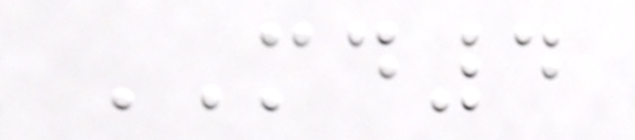MD4
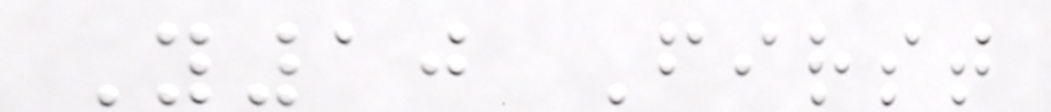Y10 First
